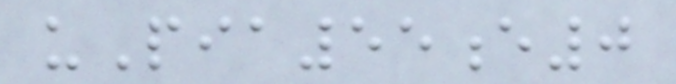uPia55e0
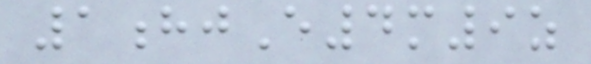1hjE4m9z
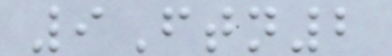9Ftn2
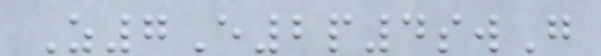Z7E2p4swG
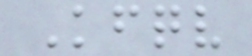Kfqv
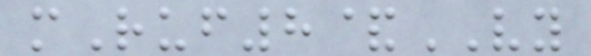mRuf8&VY
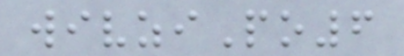wivziPo6
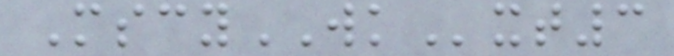MscyWKxt3
